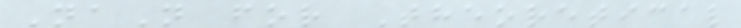NaN for Theoretical
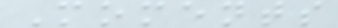Moments
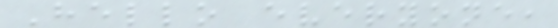Hello everyone,
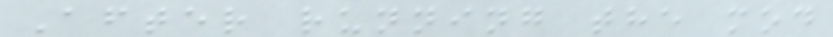After running the mod
